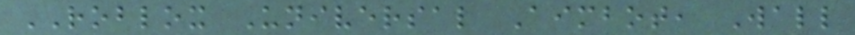ROBLOX Universal Aimbot, Wall
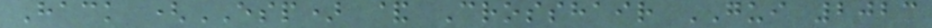Hack (ESP) & Crosshair GUI 2023
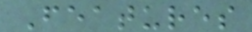Features
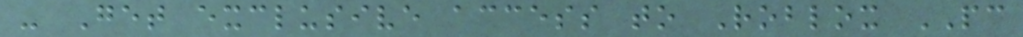- Get exclusive access to Roblox PC
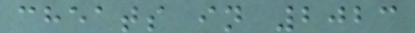cheats in 2023
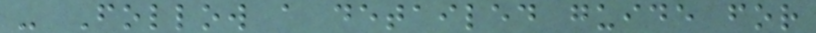- Follow a detailed guide for
